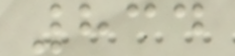834
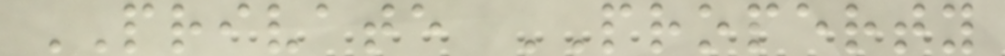PRIVATE PROPERTY
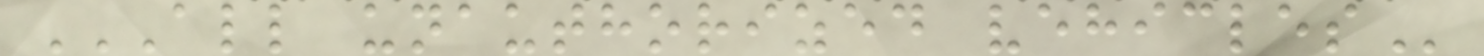ALL UNAUTHORIZED VEHICLES
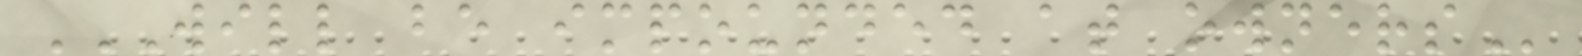WILL BE IMPOUNDED AT OWNERS
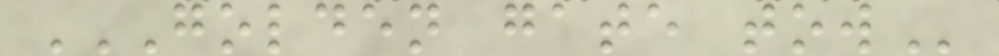GOLDEN GATE TOW
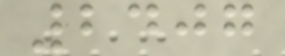2407
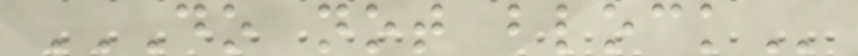DO NOT BLOCK
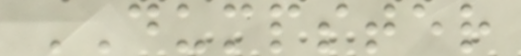DUMPSTER
